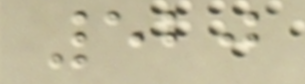520
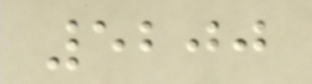5200
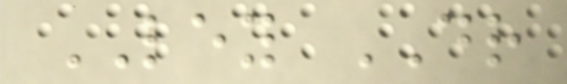LEY DR
